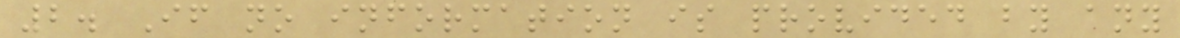2. If no information is provided by any
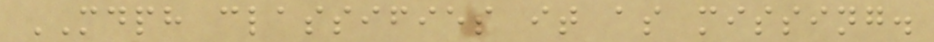MDPH classifies it as missing.
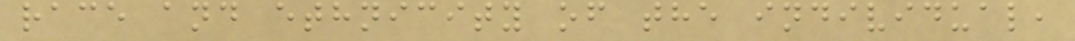race and ethnicity of the individual,
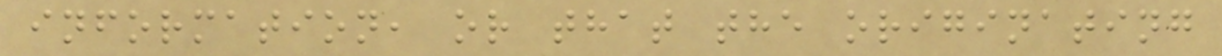information, or that the originating
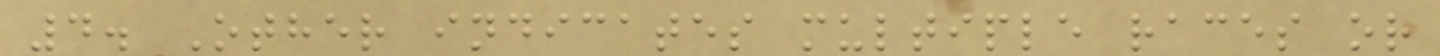4. Other indicates multiple races or
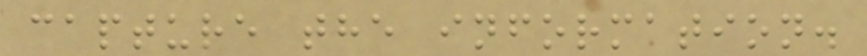capture the information.
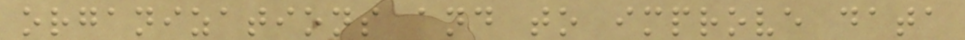organizations and to improve data
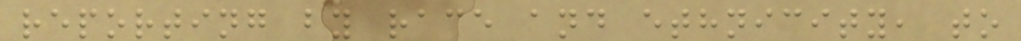reporting by race and ethnicity, to
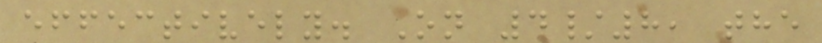effectively. On 4/8, the
